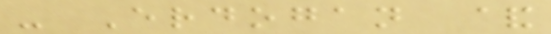- Erdogan &
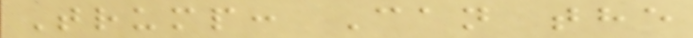Trump: Can the
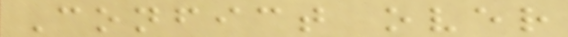Confict over
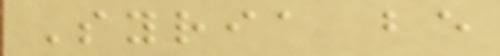Syria be
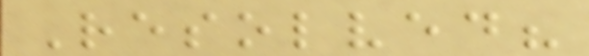Resolved?
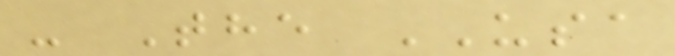- The USA
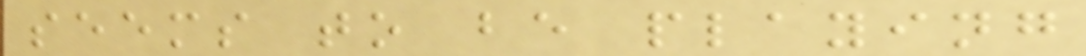seems to be playing
